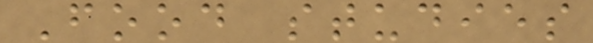Food studies
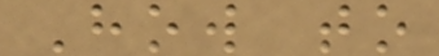How to
